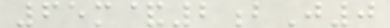65m&2bJ0
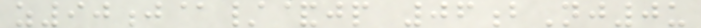z90j@/&jp 06bNj0u
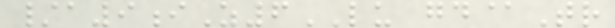/a9iZ6LU gd@Tr
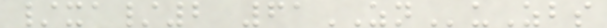/xa/2 61ZNuZbs
